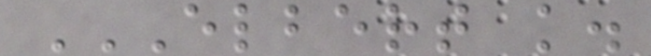ELBERT K.
